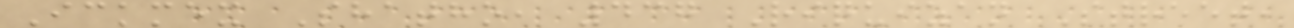Ickmex Shatho, 437 Riquizan Street,
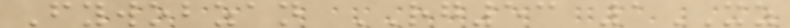Fywobzan RG53 1XZ
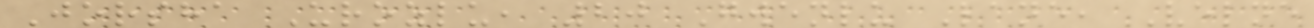Jorsha Urozlu, 20 Gwenlu Lane, Velne
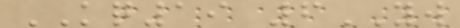KQ19 6YW
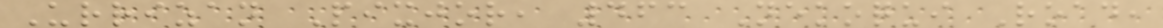Urrizan Pixjor, 463 Nekoqui Road,
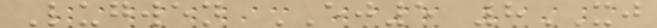Lugwen EJ5 8XJ
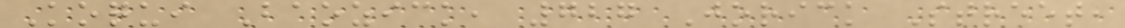Koqui Baozick, 727 Jorick Street,
